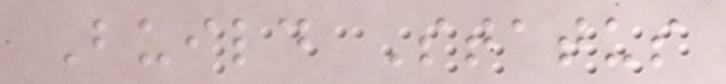Build Status
